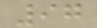97
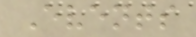Events
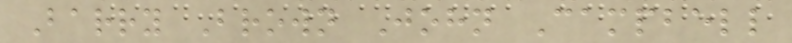Barry Brown John Campbell
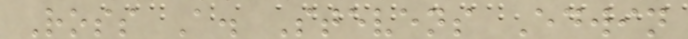Ross A. Stevens Edwin
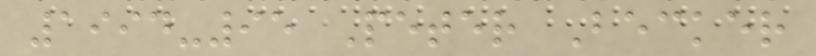1994-95 Peter Becker
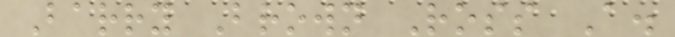Barry Brown Ross A.
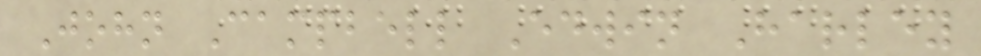John Campbell Edwin Harley
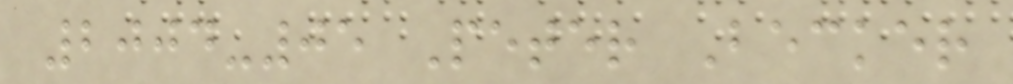2004-05 Peter Becker
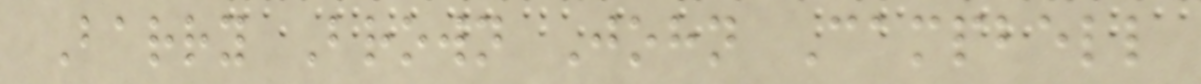Barry Brown John Campbell
